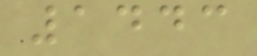1443
